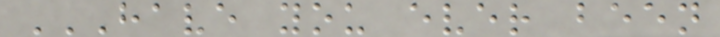HAVE YOU EVER BEEN
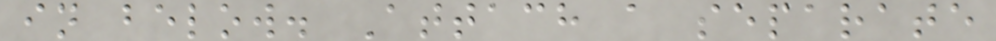in below. Attach a separate
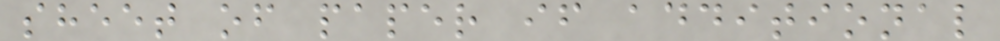sheet of paper if additional
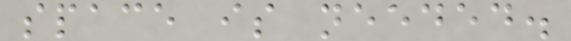space is needed.
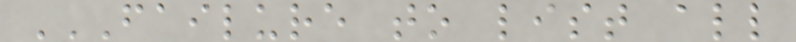FAILURE TO LIST ALL
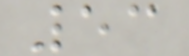53
